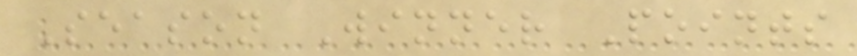Season Winner Points
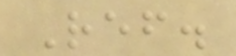Ref.
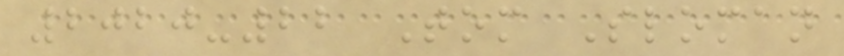2020-22 Tom Sloman
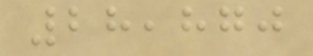28,870
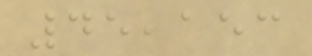45,153
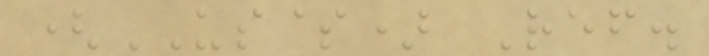(US$) Ref.
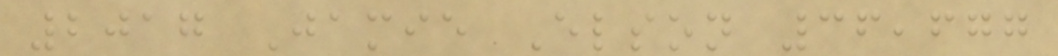2017 Jamie Elson 36,677
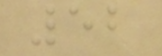52
